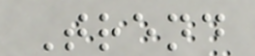Trend
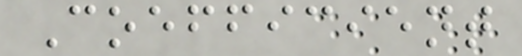Coefficient
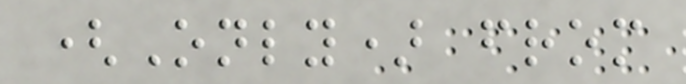(Only) from
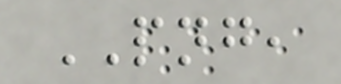PNG,
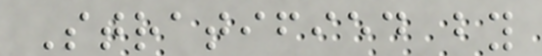Stratified by
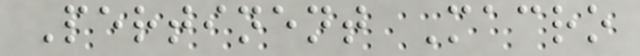Pertinent Macro
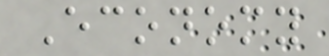Economy
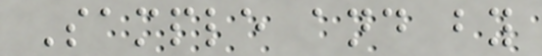Sample and by
